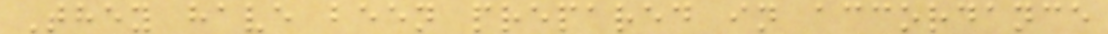They have been prepared in accordance
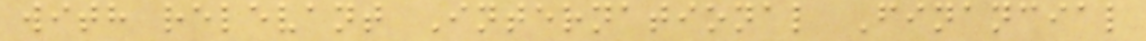with relevant International Financial
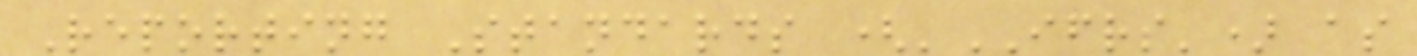Reporting Standards ('IFRS') as
